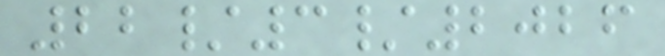22/3/2026
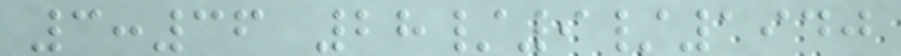3:36 28/9/1940
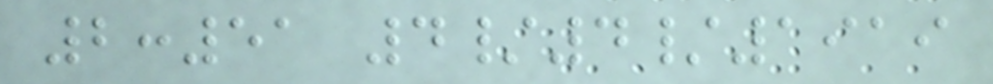2:51 4/4/1919
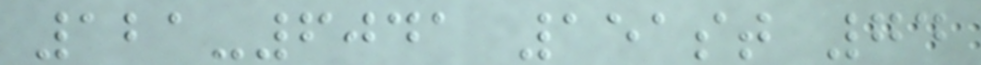121-6041 151st 74
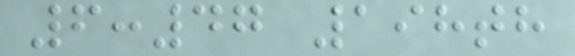6:47 198th
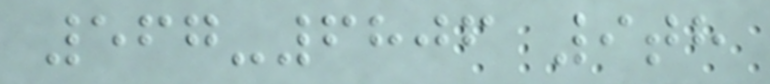567-6806 9th
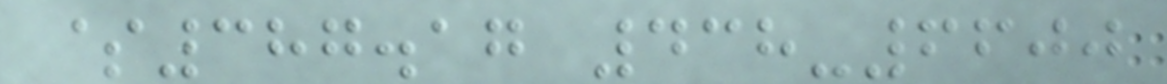$387.17 438-6600
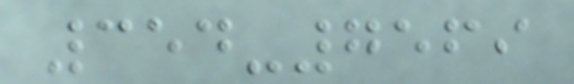354-7569
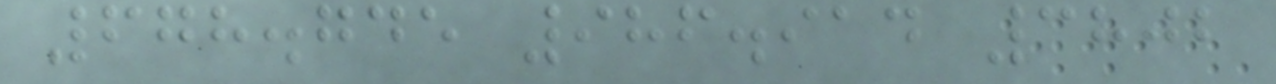678.745 986.914 3802
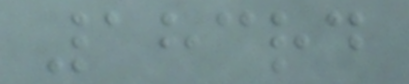183rd
